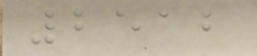2512
